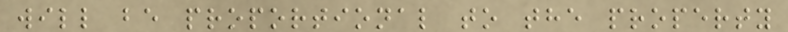will be proportional to the property
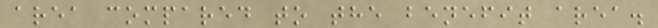area compared to the benefit area.
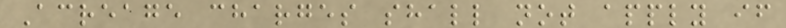Acreage charges shall not apply if
